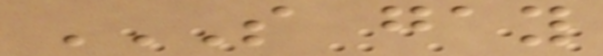S GAY
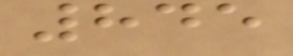845
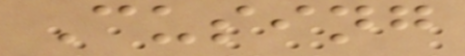Cusing
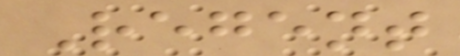Regent
